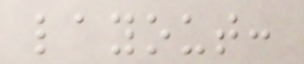layout:
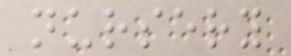nursery
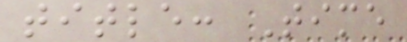title: Time
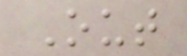Out
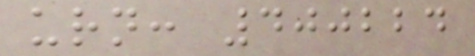urn: 400224
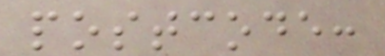postcode:
